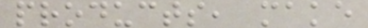products, make
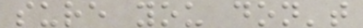sure you don't
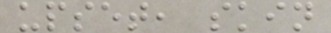upset, skin
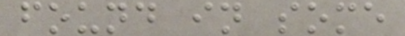found in some
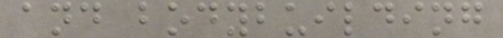and bodybuilding
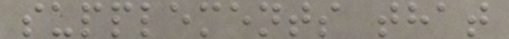supplements that
